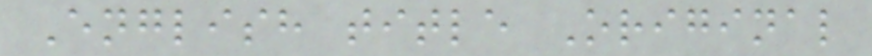English title Original
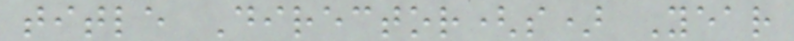title Director(s) Year
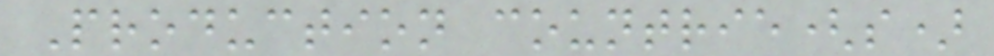Production countrie(s)
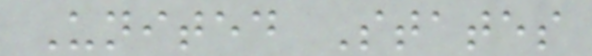United States
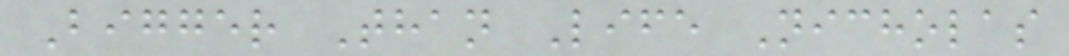Bigger Than Life Nicholas
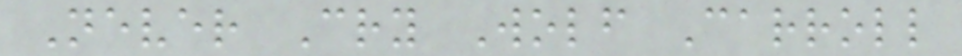Never Cry Wolf Carroll
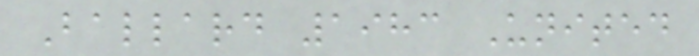Ballard 1983 United
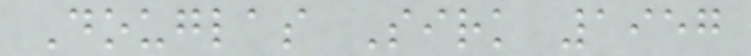Douglas Sirk 1957
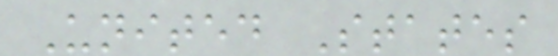United States
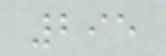295
